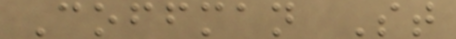Coffman St
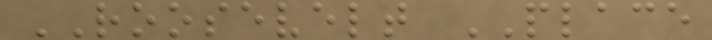ROOSEVELT PLACE
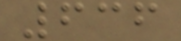636
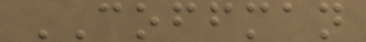COFFMAN
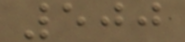500
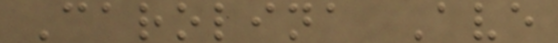Carolina Ave
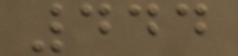444
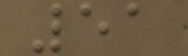51
